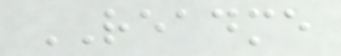README
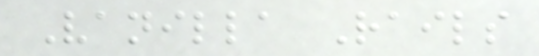Vanilla Rails
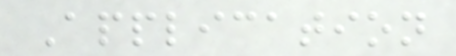Application
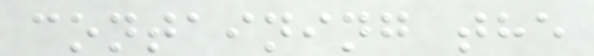containing the
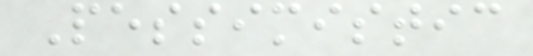Pessimistic
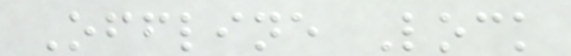Offline Lock
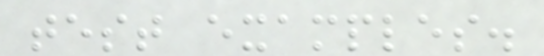test examples.
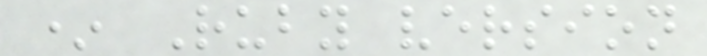* Ruby version
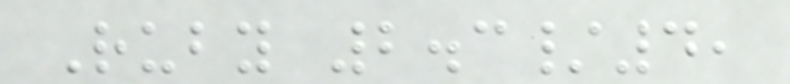Ruby 2.3/4,
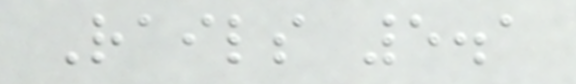Rails 5.1
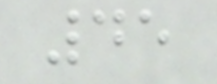45
